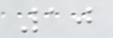10
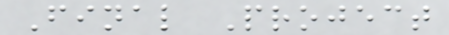Final Project
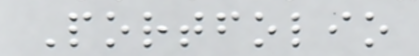Portfolio
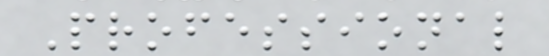Professional
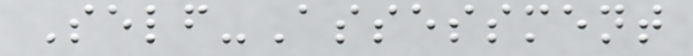Self-Assessment
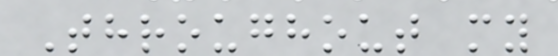Throughout my
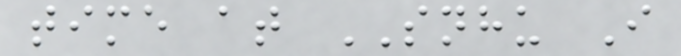time at SNHU I
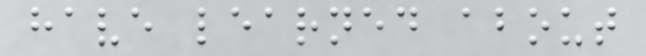have learned about
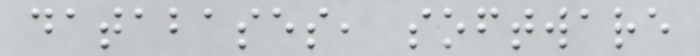databases, software
